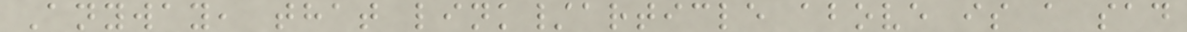Anyway, that link/article above is a sad
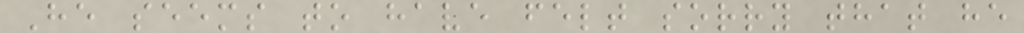He seems to have felt sorry that he
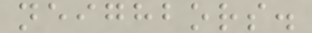neighbors.
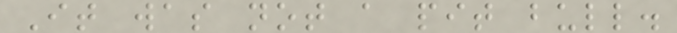It was not a pit bull.
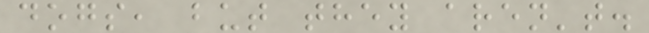dogs, but they aren't.
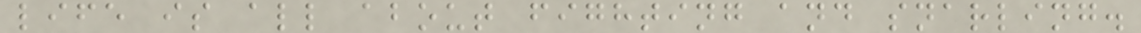life is all about fighting and snarling.
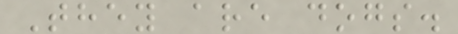They are dogs.
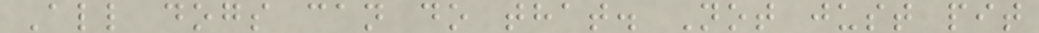All dogs can do that. Not just pit
